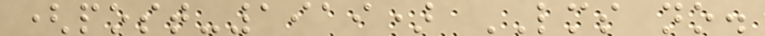(post-1919) LMS no.
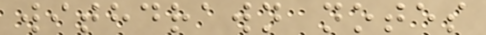withdrawn notes
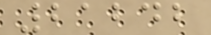21242
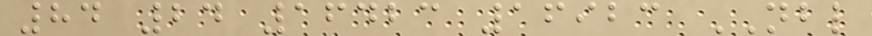84 24 16423 16923 NBL
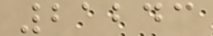21243
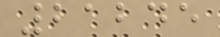21245
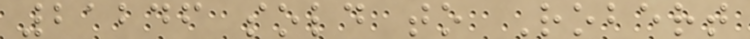21246 sold to Robert
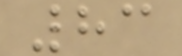83
